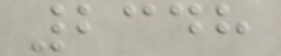2348
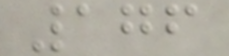176
